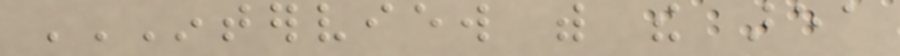INTERVIEW WITH THE AREA
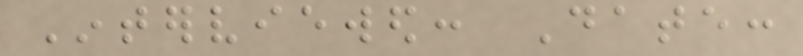Interviewed: Date:
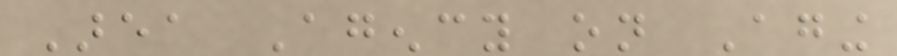Area Agency on Aging
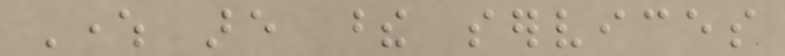Where are these services
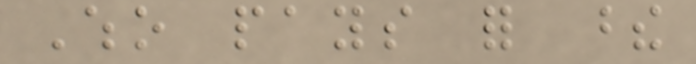Who pays for these
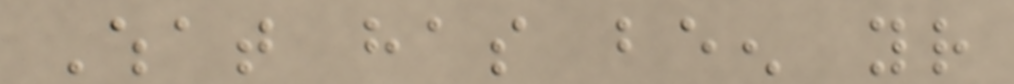What has been your
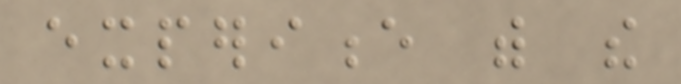experience with the
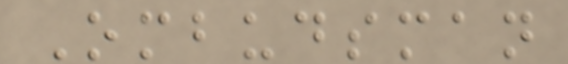Ombudsman
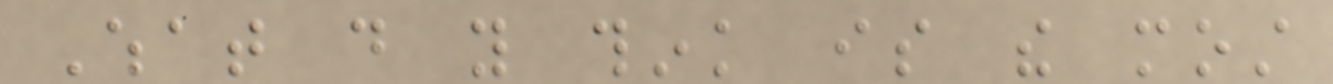What do you think is the most
